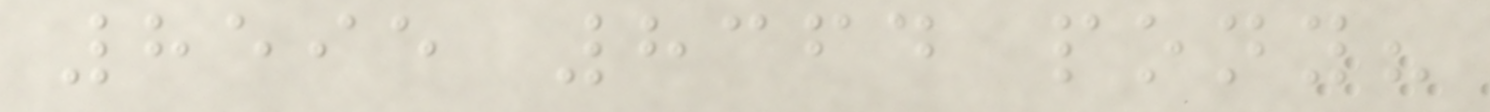8595 8364 pony?
